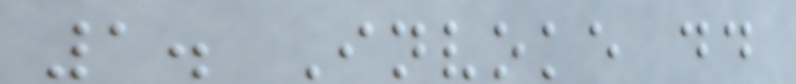1. Invoke dd
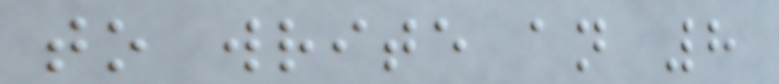to write an 8
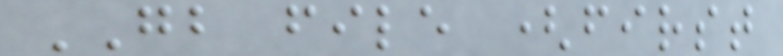GB file (first
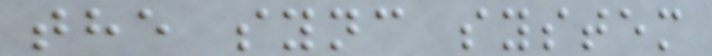the sync system
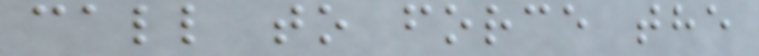call to force the
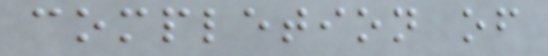completion of
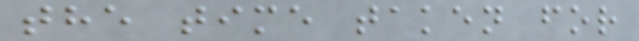the time taken for
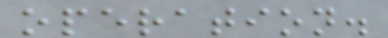operation.
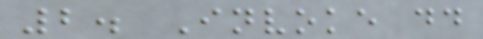2. Invoke dd
